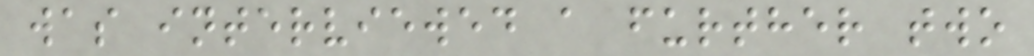was interviewed a further two
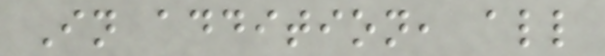In addition, all
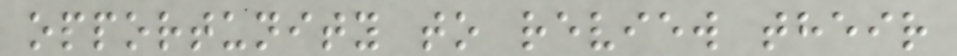opportunity to review their
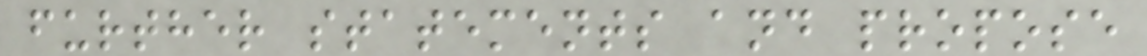further statements and propose
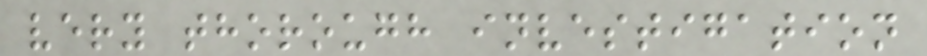very thorough investigation
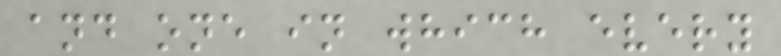and one in which every
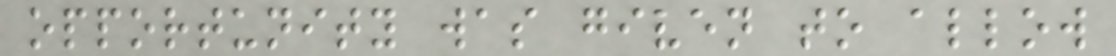opportunity was given to allow
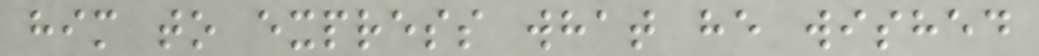him to express what he wished
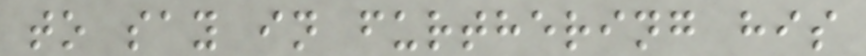to say in furthering his
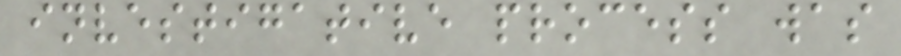investigative process was
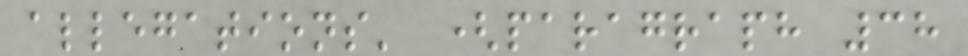allegations' (paragraph 38
